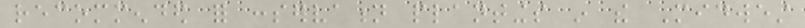recommended for conservation plantings in the Midwest
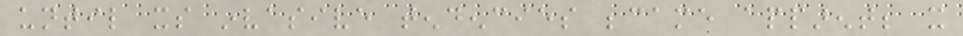until its invasive tendencies became apparent; it
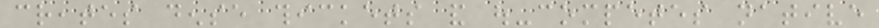creates dense thickets and out-competes native
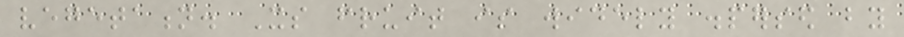vegetation. Its fruit is widely dispersed by
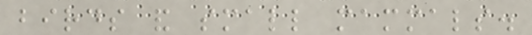birds and small mammals.
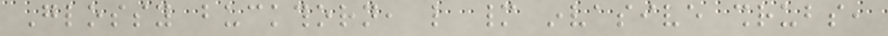Glossy buckthorn, like many invasive shrubs,
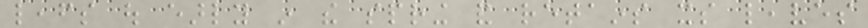leafs out early in the spring and retains its leaves
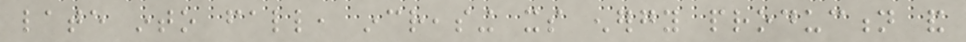late into fall, increasing its energy production and
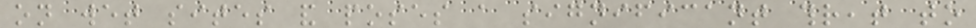on wet sites and poses a significant threat to
